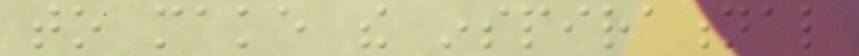to make the inspirational
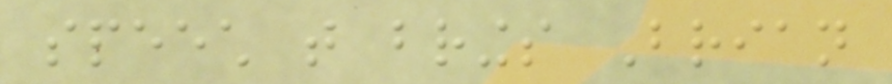speech that brings Brian
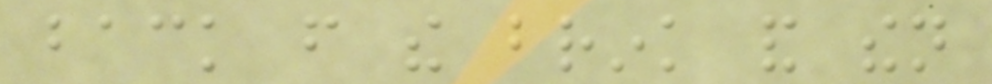back from the brink and then
